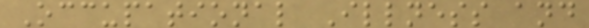Occupational Illness and
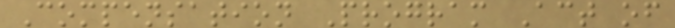Compensation Program Act of
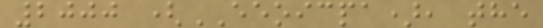2000 (EEOICPA), the
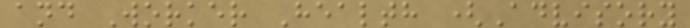and Worker Health (Advisory
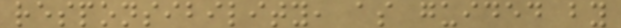responsibility, as guided by
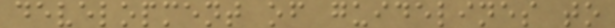development of guidelines to
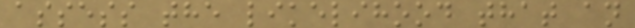assess the likelihood that an
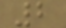2
